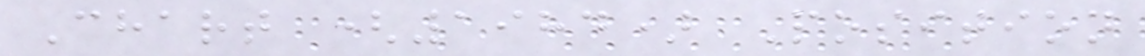Chart (1984) Position
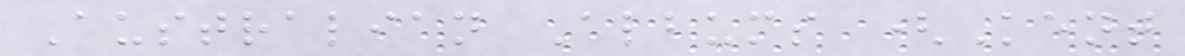Australian Albums (Kent
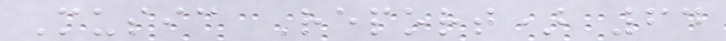Music Report) 64
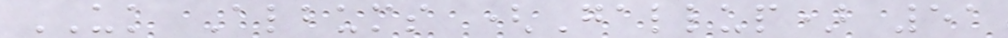UK Albums (Gallup) 51
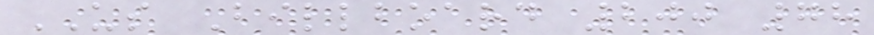US Billboard 200 78
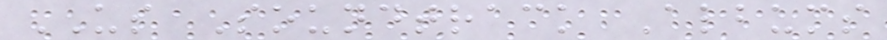US Soundtrack Albums
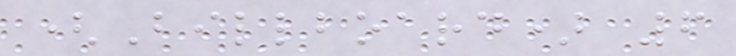(Billboard) 6
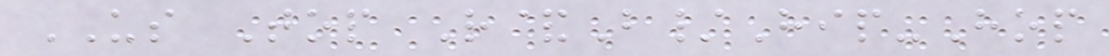US Top R&B/Hip-Hop
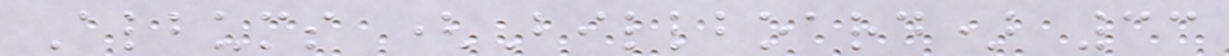Albums (Billboard) 33
